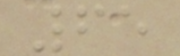65
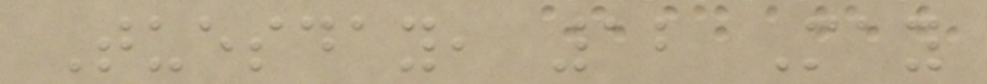Tuesday, 12 May
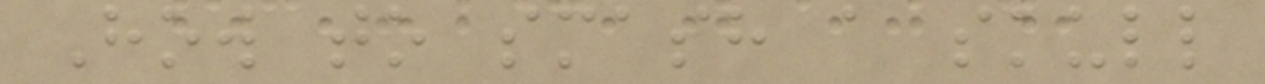How to smash a skull
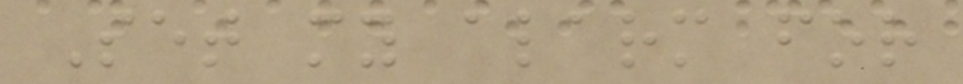Set my alarm for
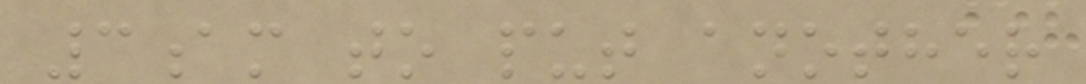3am to put another
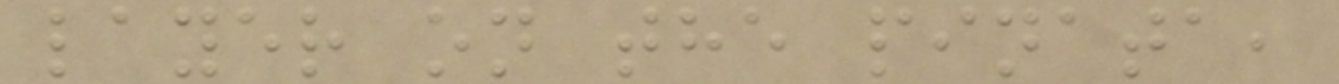layer on the pinata,
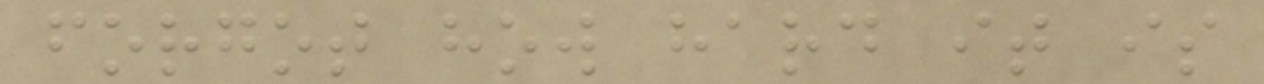forgot how hard it is
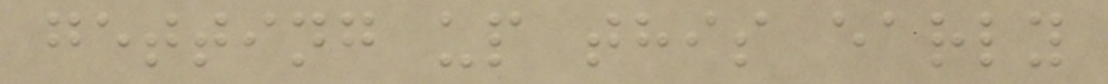getting up this early
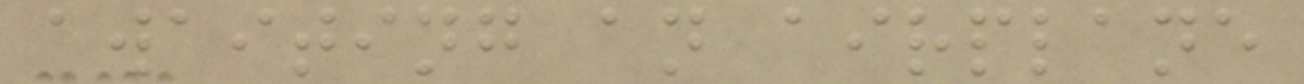awaiting an airplane
